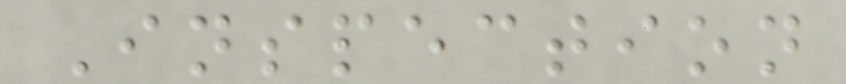Inspection
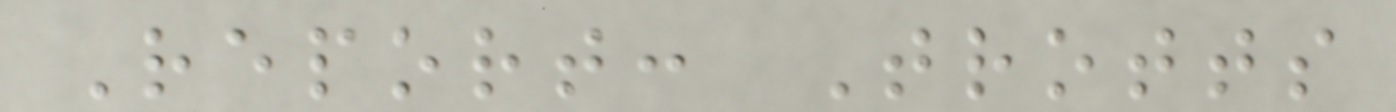Report: Trotts
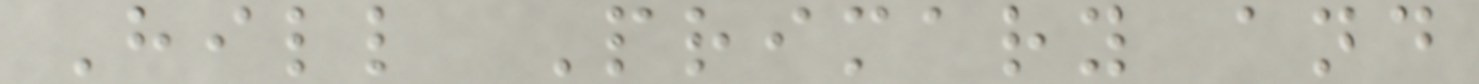Hill Primary and
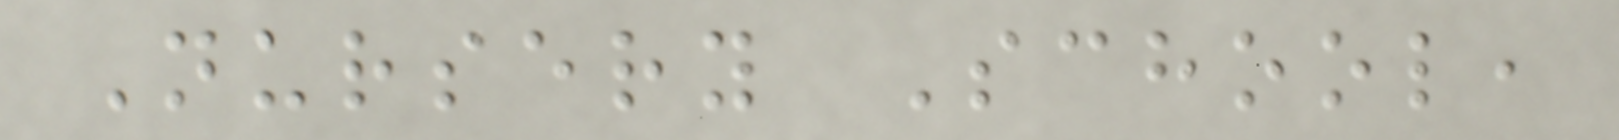Nursery School,
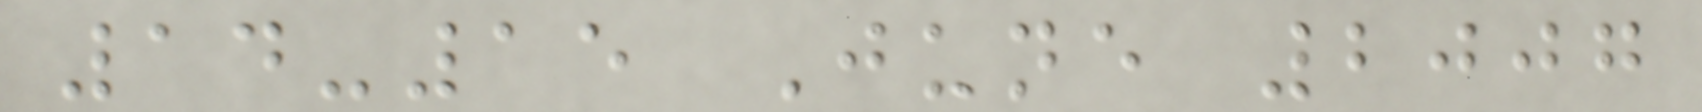14-15 June 2007
